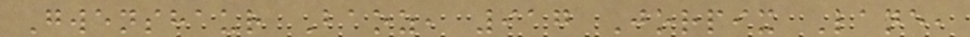Gwenshaur Baoz, 917 Jorpix Lane,
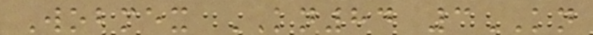Wobmex KN84 3KN
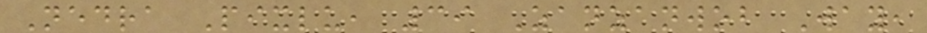Nedra Pixlu, 39 Zanzanwob Way,
